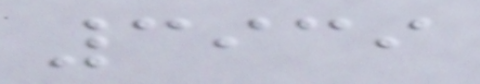3939
